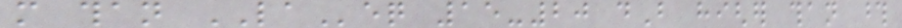more than LAeq 15-20 dB higher than those
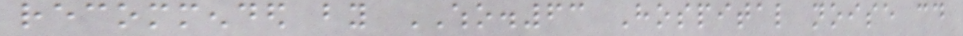recommended by WHO.63 Hospital noise could
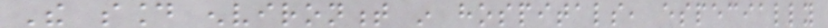The sound environment in hospitals, especially
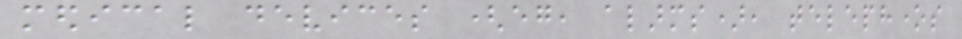medical devices (eg, alarms), telephones
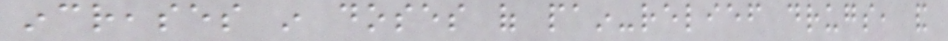increases in doses of pain-relief drugs, and
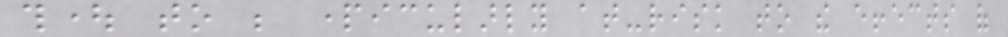thought to be particularly at-risk to the effects of
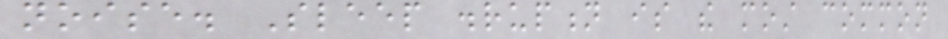noise. Sleep disruption is the most common
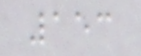153
